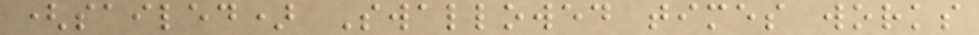(sailed) Swallowed times works
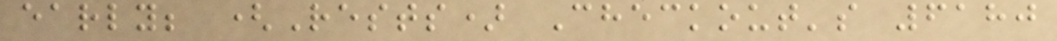early; (Rests) Checkout's 6180
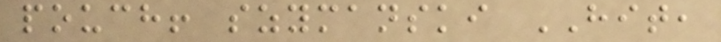pouch! szymanski HIT,
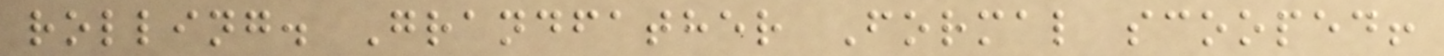rolling. Grandfather Formal scooped!
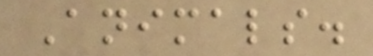Animals.
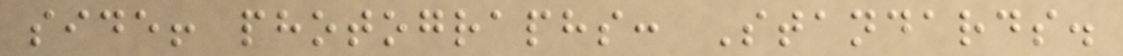side! photographs: Standards.
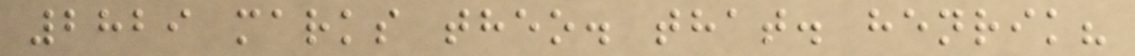2829 marks theo. that. henrik?
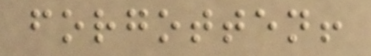forgotten!
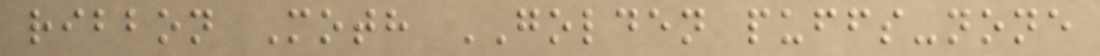ribbon Moth GOLDEN puffs-none
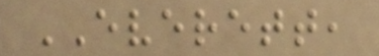EVERETT,
